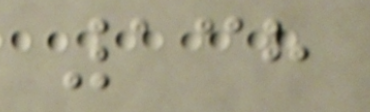138
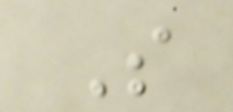S
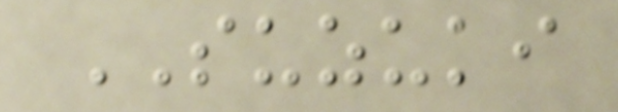SUZUKI
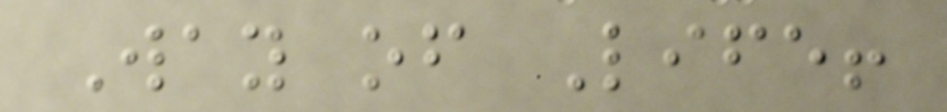Way of Life!
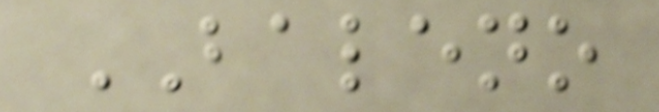BALENO
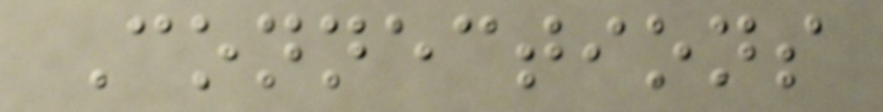Connections
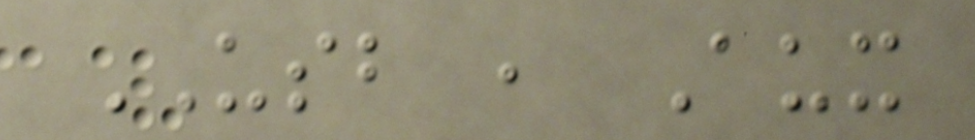USB , Aux
